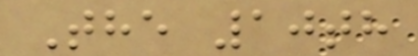The 10th
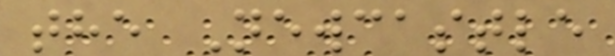the Newcastle
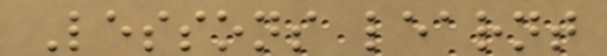Lessons learnt
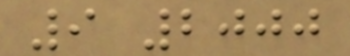9 2000
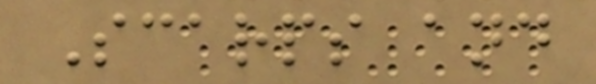Scarps and
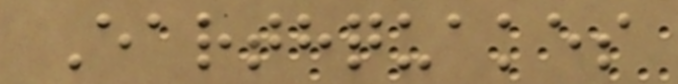Earthquakes
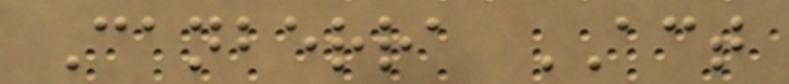Canberra ACT
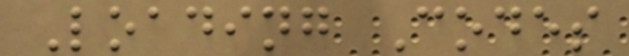Loading Codes
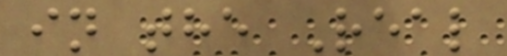in the Real
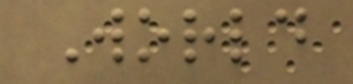World
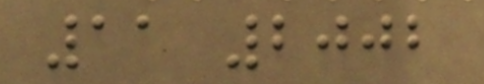11 2002
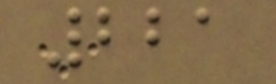221
